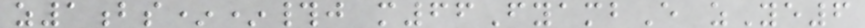z1bs**#j m66FyambE zYe6
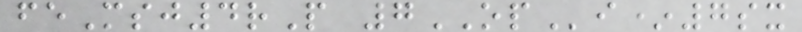feMsj4rP 7OPi*7sx
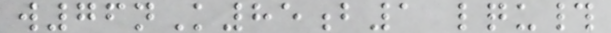w76nK85b1 lqu#
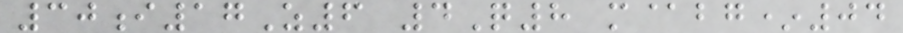30i17Z6 4Q8 m@bg*04
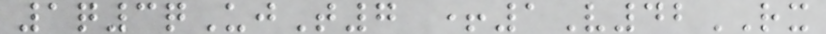1q3qUjT7 +1V42RX
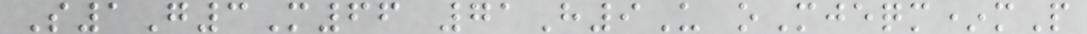S1G3M66 71H9U oMjeqm*mP
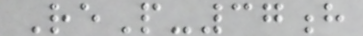ReP-37h
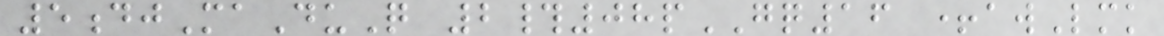5djMaDuQ 2#08pGQ16 +awLmk
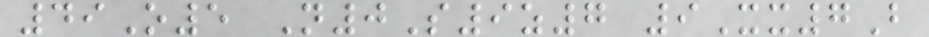49O5 N0S9z7 9Xx7B
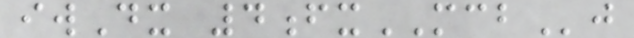iwDx 4fxMCBj
